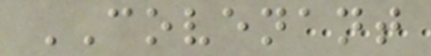COVENANT
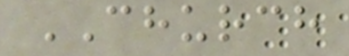CHURCH
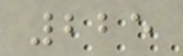225
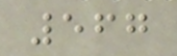567
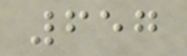657
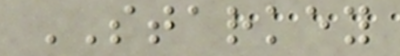STARKEY
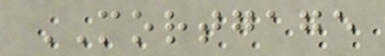MORTGAGE
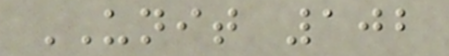UNIT 102
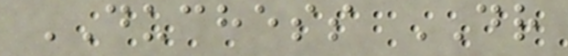DUCHESS DR
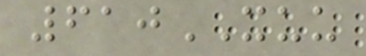610XUU
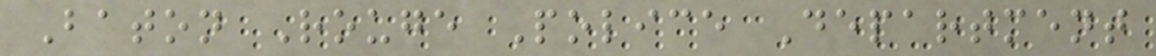Baton Rouge Police Department
